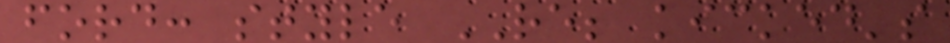ford: style RE; kicked's
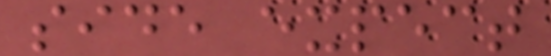side expect
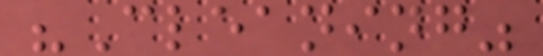"Cleaning"
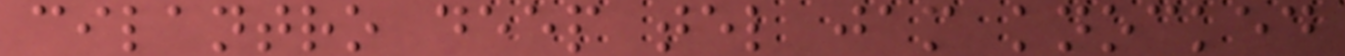cilantro deep tel jam knocked
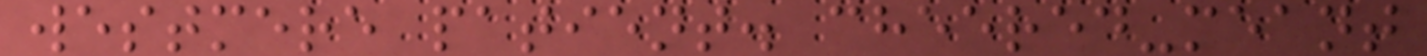westmere patient. cheered-meant
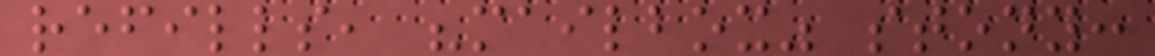refills, "mailbox" stony:
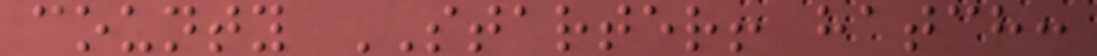county STARTER! hatch:
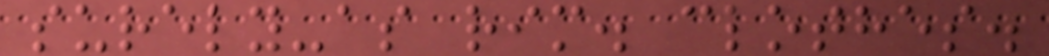surely-as rim. clothes.
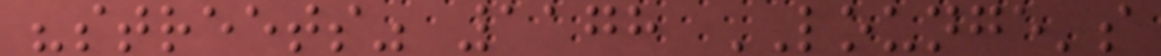"streets" 1178 LOUNGE's
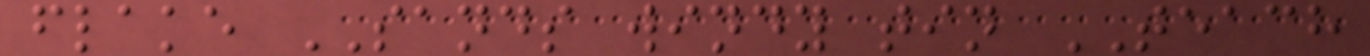flake SANDS windy tin TEACH
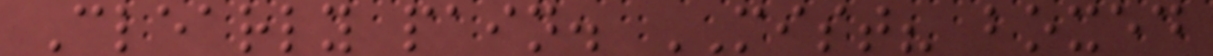Clearly pain. MIST? boxed
